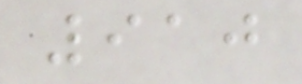910
